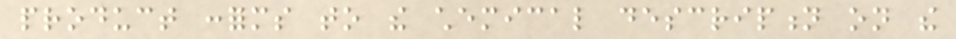product conforms to the chemical description on the
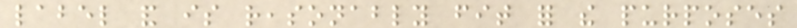label and is reasonably fit for the purposes
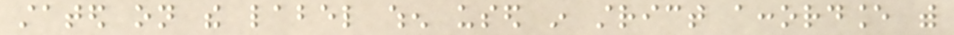stated on the label when used in strict accordance with
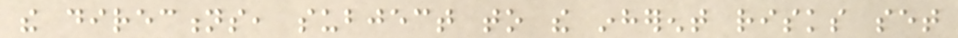the directions, subject to the inherent risks set
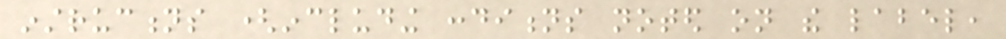instructions (including conditions noted on the label,
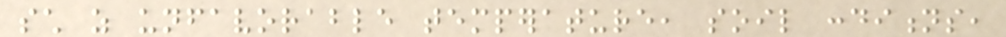such as unfavorable temperature, soil conditions,
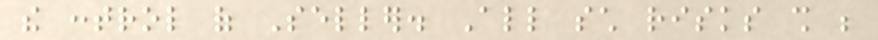the control of Seller. All such risks shall be
